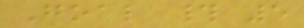Goal # 5
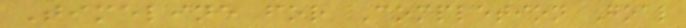Timeline for Completion Goal
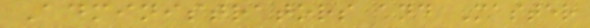Administrators and Master
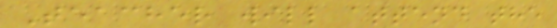Teacher will attend the
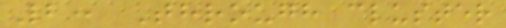2: Through cluster
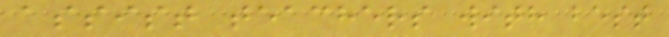assist teachers with best
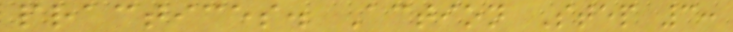practices. Action Step 3:
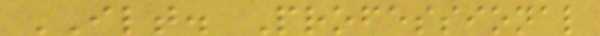ILT. Professional
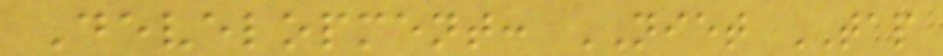Development: NIET TAP
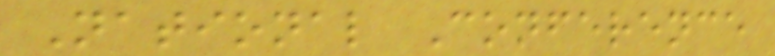National Conference
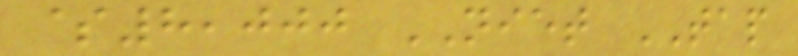$8,000 NIET TAP
